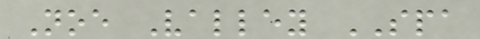Noe Valley SPA
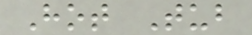Hot Tub
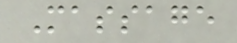Massage
